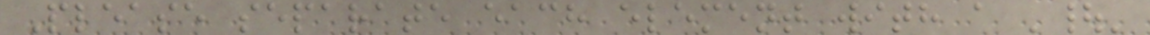Please separate each element with a '|'
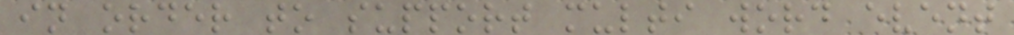in order to support multi word event
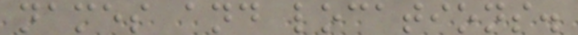names and locations.
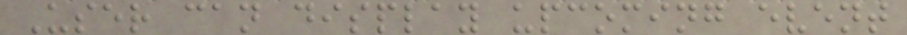User can display upcoming event
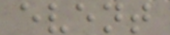event
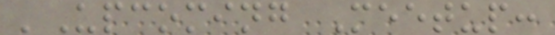'Upcoming Meetup:
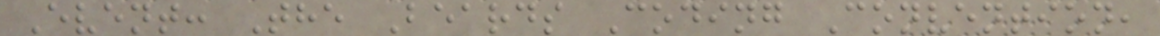Event: The Beards Coding Convention,
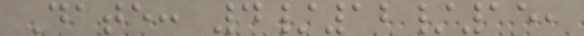Date: 4/12/15,
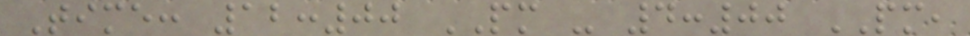Time: 12:00 PM - 4:00 PM,
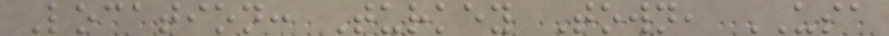Location: Turkey Town, USA
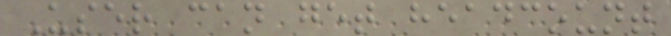User can get headcount
